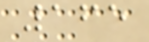165
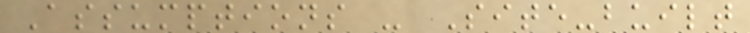Assumptions - Site-built
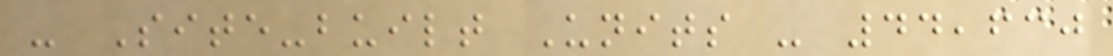- Site-built Units - 44,630
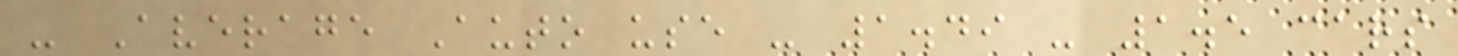- Average Auto use - 1.49 - 1.5 cars
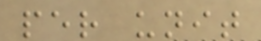per unit
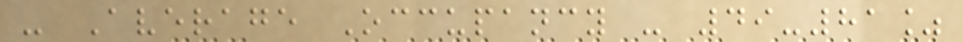- Average Occupancy - 49-81%
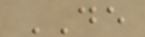DE
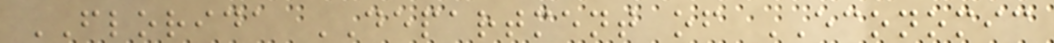FLORIDA DEPARTMENT of ECONOMIC
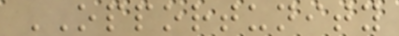OPPORTUNITY
